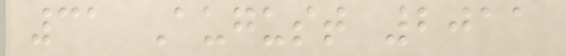31 August 2011
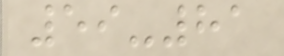59-81
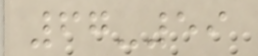67-59
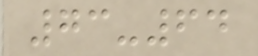73-64
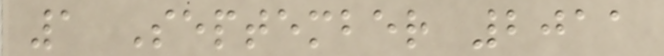1 September 2011
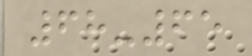68-65
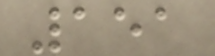151
